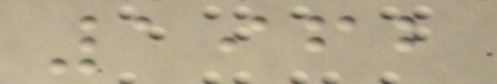1962
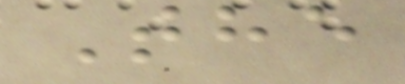The
